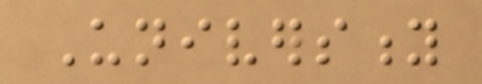University
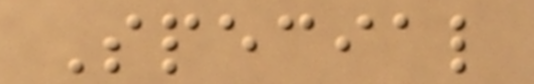Special
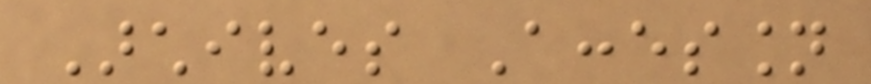Archives Accession
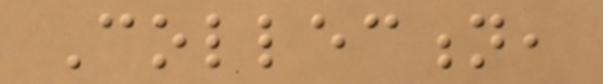Collection,
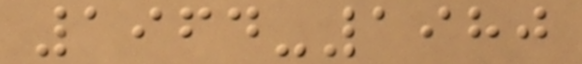1964-1980
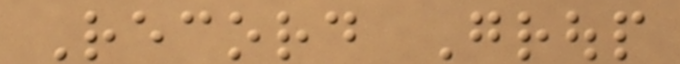Record Group
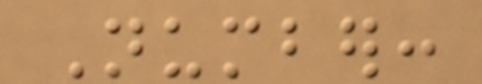Number:
